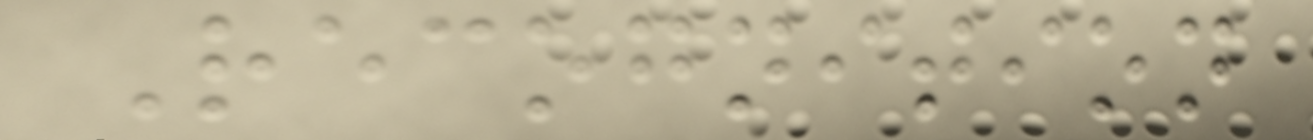Recognition
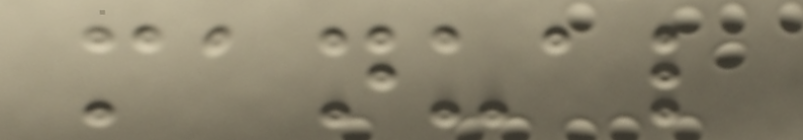manual
